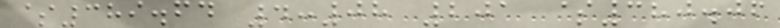$389.64 4:08 201 $380.06
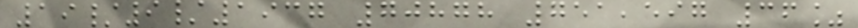19/9/1937 70878 751,597 36%
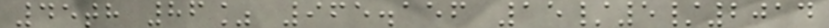45th 86% 965.156 15/5/2014
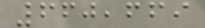660,669
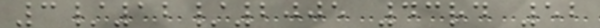3/12/2005 43rd 52
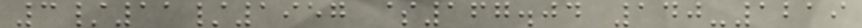3/11/1957 $167.04 140-1219
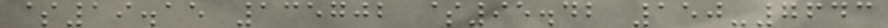$19.15 135702 $95.42 150-7643
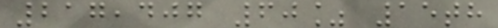217,407 60% 15th
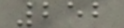252
